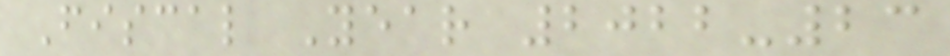Fiscal Year 2022-23
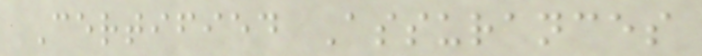Certified Assurances
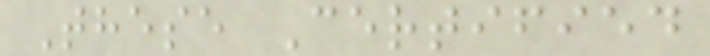These Certified
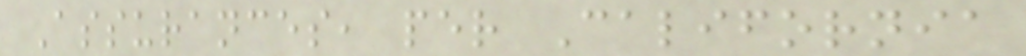Assurances, per California
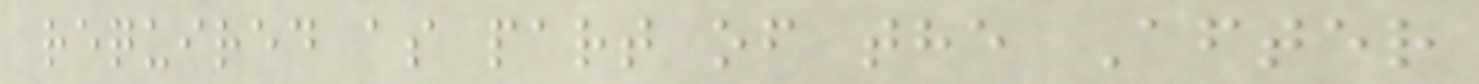required as part of the After
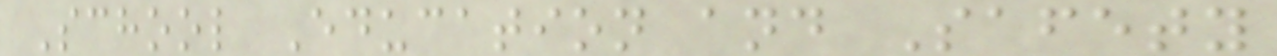School Education and Safety
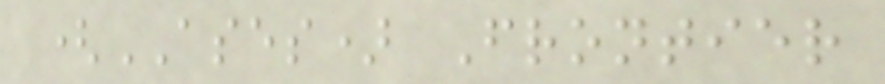(ASES) Frontier
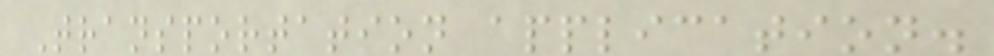Transportation application.
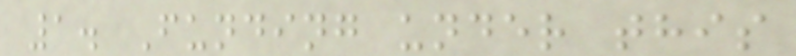1. Funding under this
